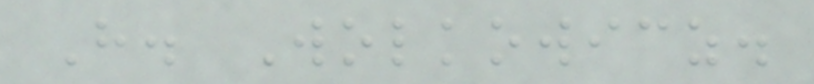H. Wolkowicz.
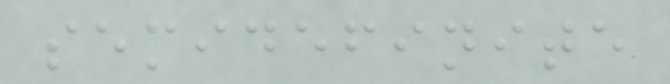semidefinite
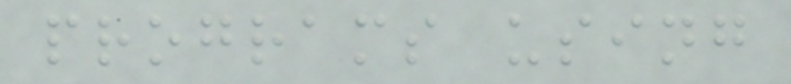programs using
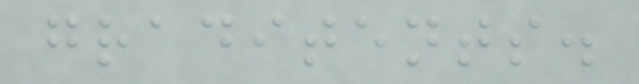graditents.
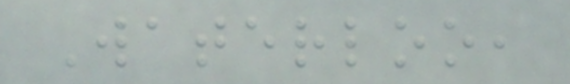Waterloo,
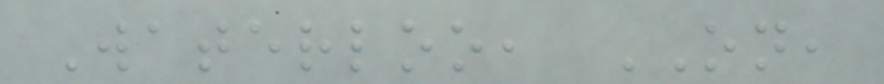Waterloo, ON,
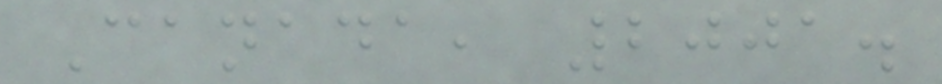Canada, 2001.
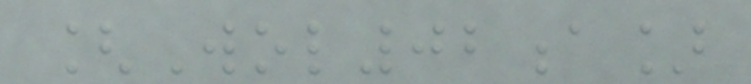[Wol02a]
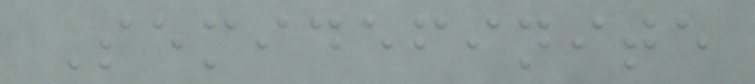Semidefinite
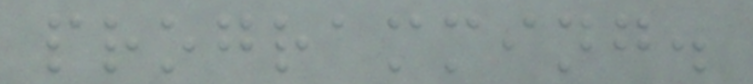programming.
